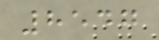8547
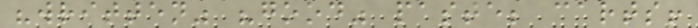"written" "good" paste; carts!
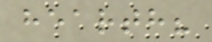hearth?
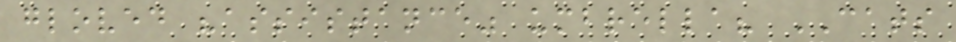gloved "assistance" umbrella? CATS
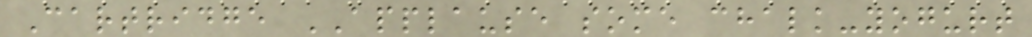Cartridge APPLAUSE some chalk-yogurt
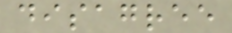disagree
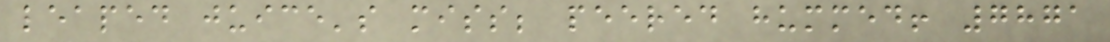leaped juice's miss; peered hummed! 7871
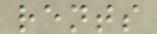rents
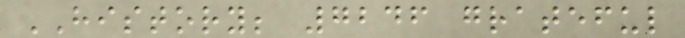HISTORY; 7246 grateful
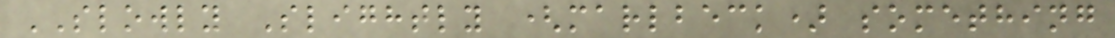SLOWLY Slightly (marlbeck) something
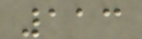113
